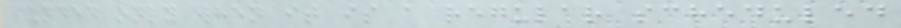funded only when it is a regular scheduled
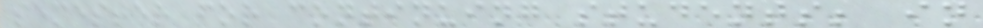semester for continuing students; in
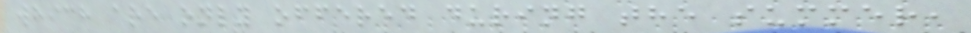which are only offered during the summer,
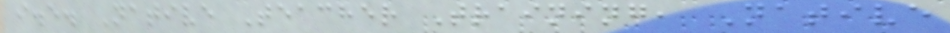i.e. Native Teacher Training, Native
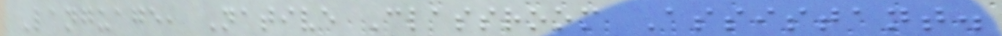Language, Native Classroom Assistant.
